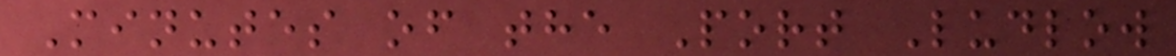Minutes of the Port Ludlow
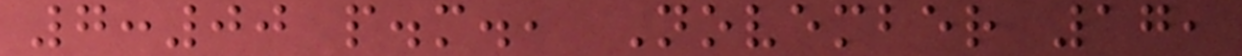7:00 p.m., November 17,
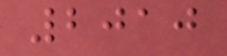2010
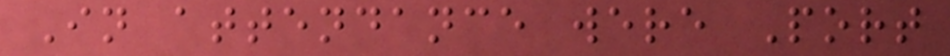In attendance were Port
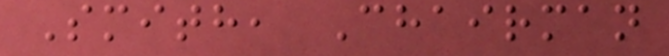Smith, Chairman
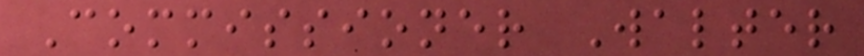Commissioner Walter
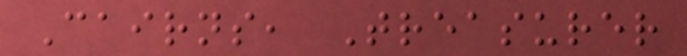Cairns, Treasurer
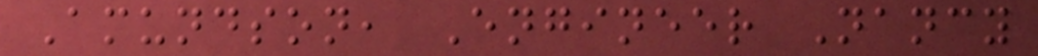Amundson, Engineer Nancy
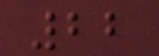22
